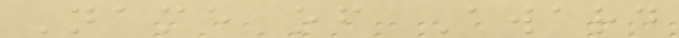Name of Award
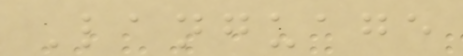Language
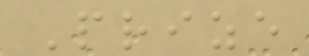Prize
